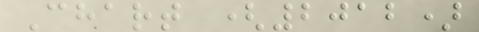Chart (2012)
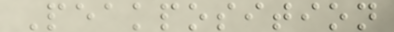Peakposition
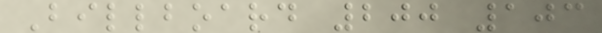Billboard 200 103
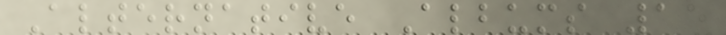Alternative Albums 15
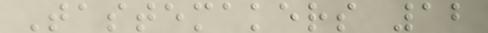Tastemakers 12
